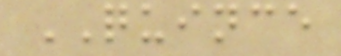QUINCE
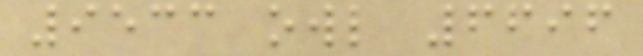9533 owl 6696
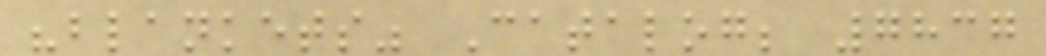"blankets" Catalog; 7837
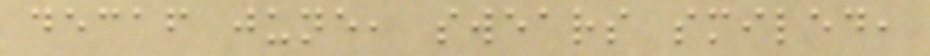decaf june, swears smiled,
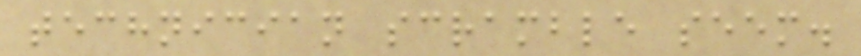technician scramble seem.
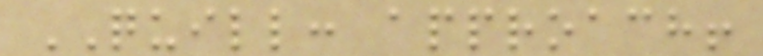QUILL: approach!
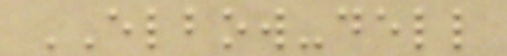ELBOW-dell
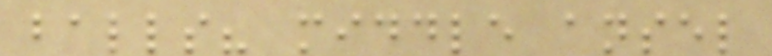balls? middle ansel
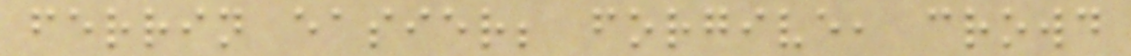ferrin easier; forgive, crowd
